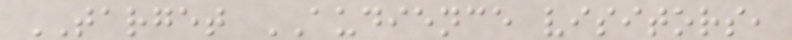TARGET AUDIENCE visitors,
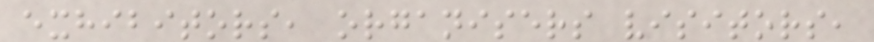exhibitors, organisers visitors,
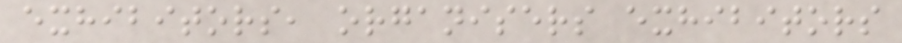exhibitors, organisers exhibitors
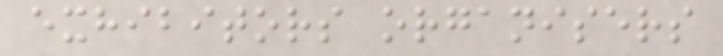exhibitors organisers
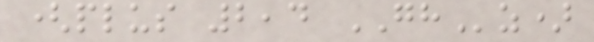(plus 2,4 GHz)
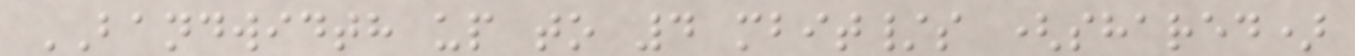BANDWIDTH up to 4 mbit/s (shared)
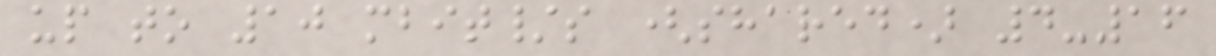up to 10 mbit/s (shared) 4-16
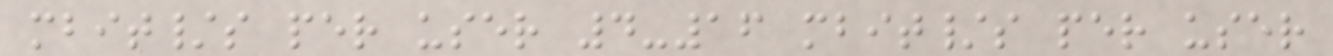mbit/s per user 4-16 mbit/s per user
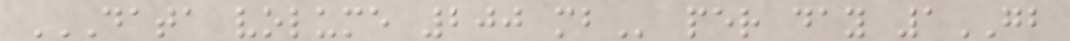DATA VOLUME 200 MB per day 1GB
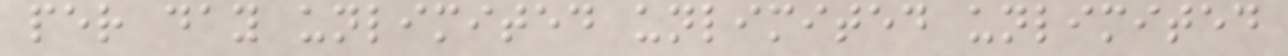per day unlimited unlimited unlimited
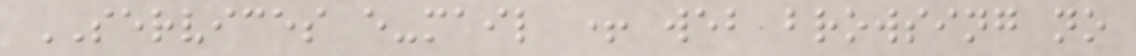SERVICES e-mail + web browsing no
